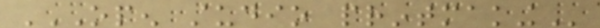OPEN STUDIO PRINTMAKING
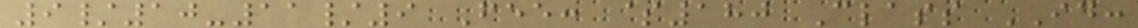9/10-11/9 Fee: $180 Class ID:
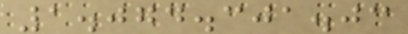1.074.301.03
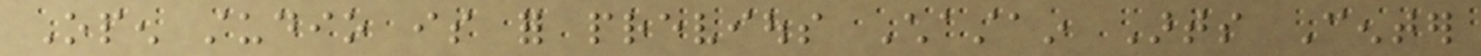Open studio is for previous Chastain Arts Center
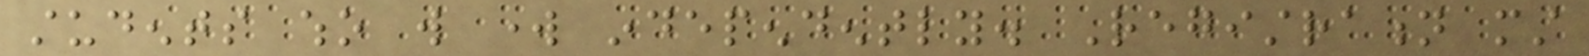students who will work independently. Registration must
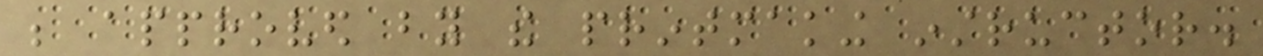be approved by the printmaking instructor.
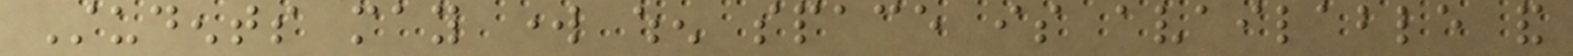Students may work when space is available and
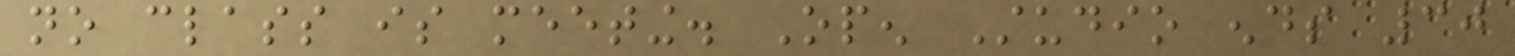no class is meeting. Open Studio ends 30
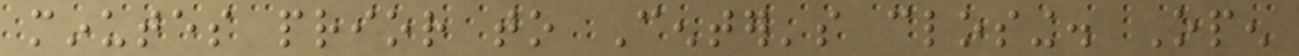minutes prior to Center's closing. Open
